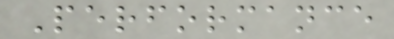Performance
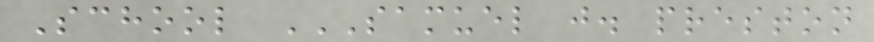School SAMUEL J. PRESTON
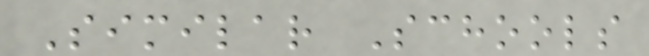Similar Schools
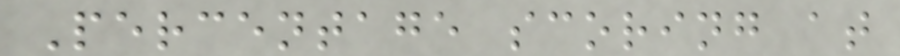Percentage scoring at
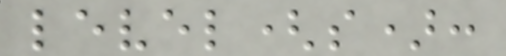level(s):
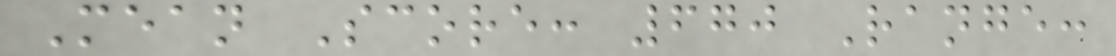Mean Score: 670 Range:
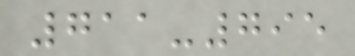711-795
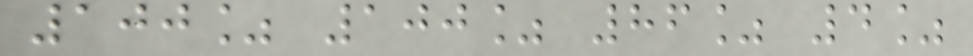100% 100% 86% 4%
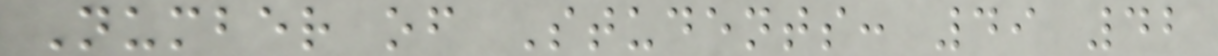Number of Students: 49 42
